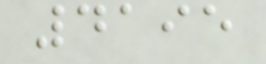4195
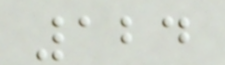124
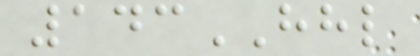143HHL
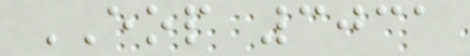EOP 3031
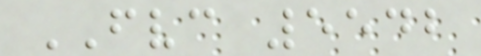FVC 5542
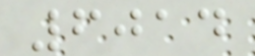6014
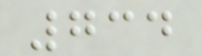734
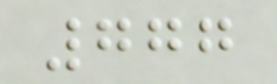777
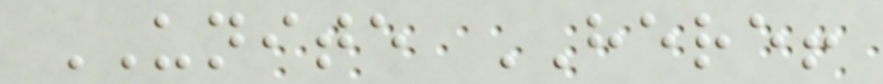UNITE HERE!
